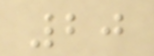20
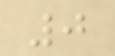0
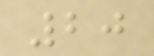20
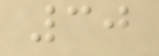30
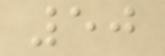50
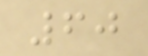60
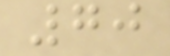70
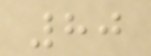80
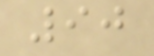90
